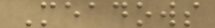Meadows
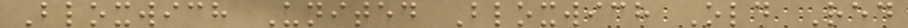Bloxwich United Bloxwich Old Red
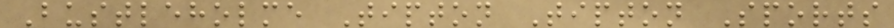Bustleholme Tipton Tipton Sports
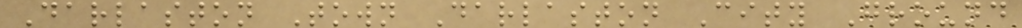Darlaston Town Darlaston City Ground
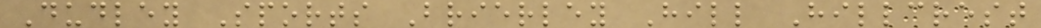Dudley Sports Brierley Hill Hillcrest
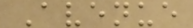Avenue
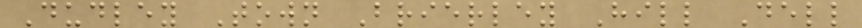Dudley Town Brierley Hill Dell
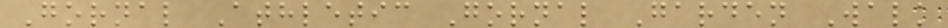Gornal Athletic Gornal Garden Walk
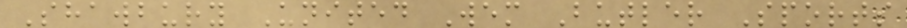Shawbury United Wem Butler Sports
